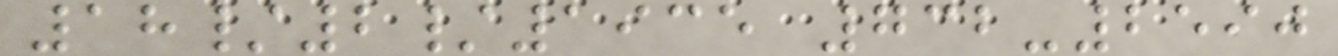18/2/1935 732-2590
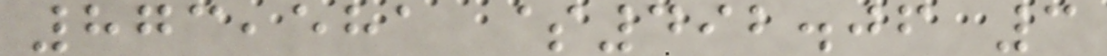873,581 $492.06 3
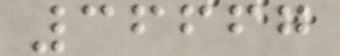36667
